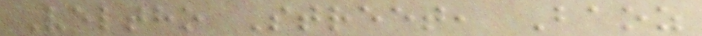Veltho Street, Baoz
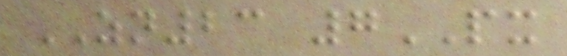ZN23 7PX
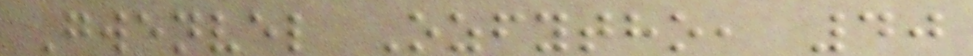Gwenvel Ozfytho, 40
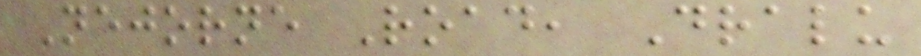Nejorne Road, Dralu
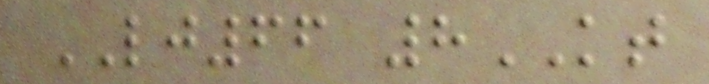LJ66 8KT
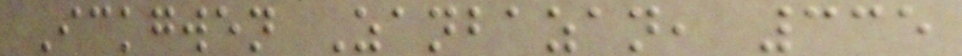Ickgwen Zanbazan, 335
